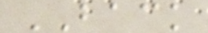BACK
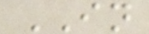IN
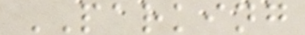PARKING
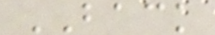BACK
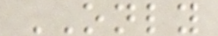ONLY
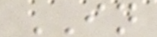IN
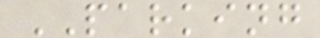PARKING
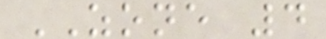ZONE 4
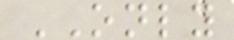ONLY
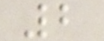2
